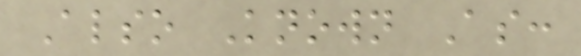Also Known As:
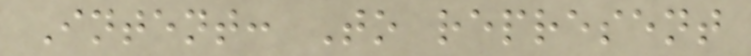Intent: To represent
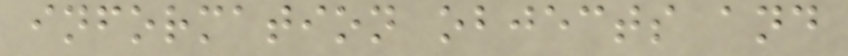information objects and
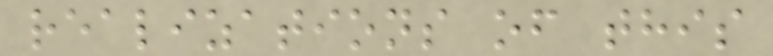realizations of this
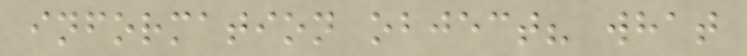information object? what
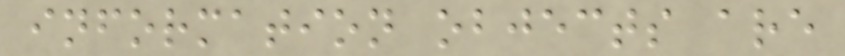information objects are
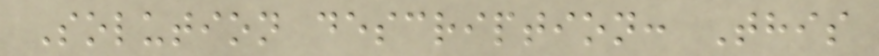Solution description: This
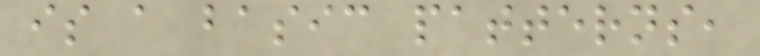is a basic patterns,
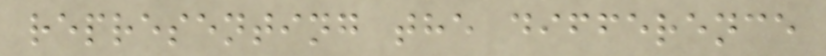representing the difference
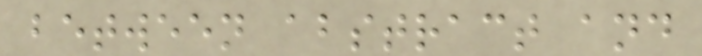between abstract and
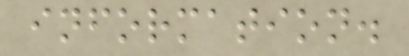information.
